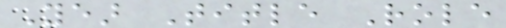Year Title Role
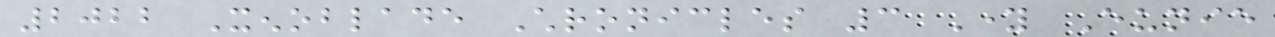2022 Xenoblade Chronicles 3 Young Eunie
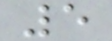5
